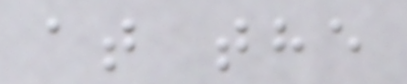at the
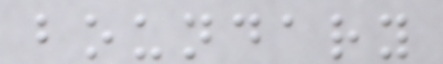boundary
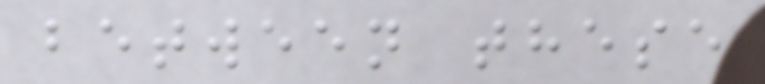between these
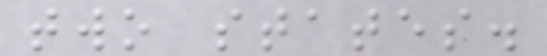two states.
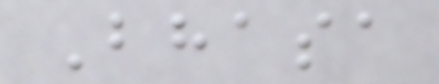Bhasa
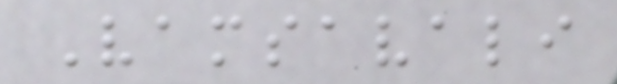Vamsavali
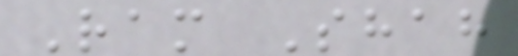Ram Shah
